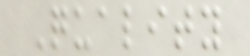Quality
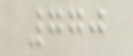770
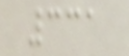331
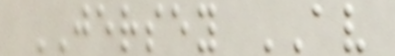JERSEY AV
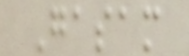Gasam
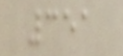351
